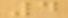4
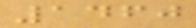1460
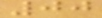00
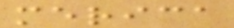merica
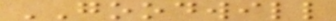GOODWILL
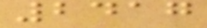2417
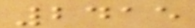2415
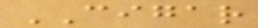CIGAR
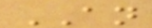AN
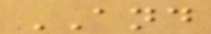AND
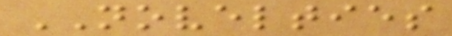NOVELTIES
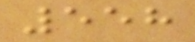558
